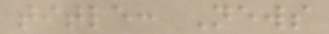title: News
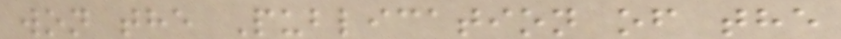won the Publication of the
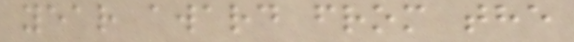year award from the
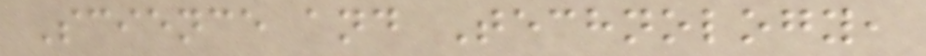Science and Technology,
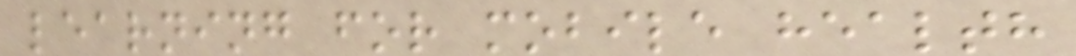learning for mobile health
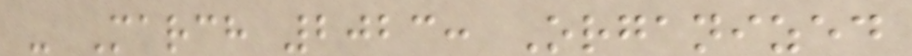- March 2023: Organized
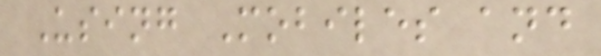Using Mobiles and
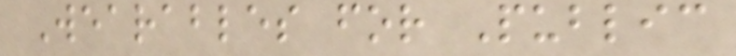Wearables for Public
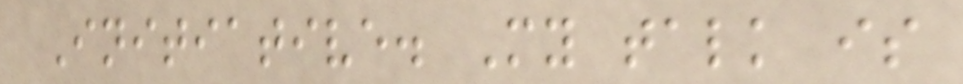Initiative. My talk is
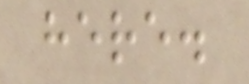here.
